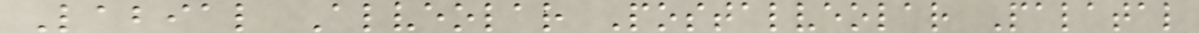Labial Alveolar Postalveolar Palatal
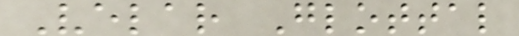Velar Glottal
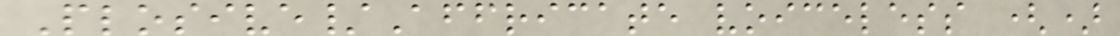Plosive/Affricate voiceless ()
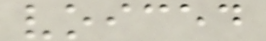voiced
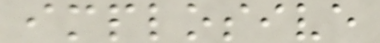implosive
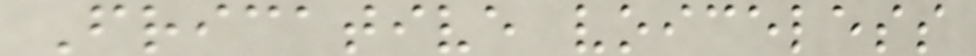Fricative voiceless
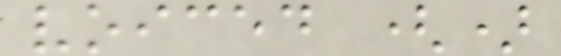voiced ()
